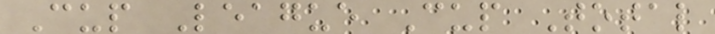Cup League Cup Total
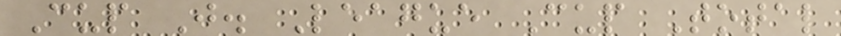Cup J. League Cup Total
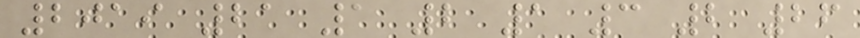2019 21 1 2 1 3 2 26
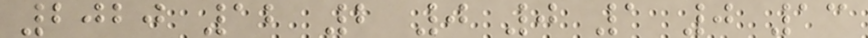2020 12 2 0 0 1 0 13
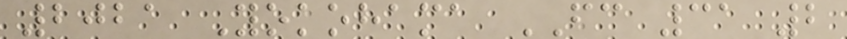2021 Yokohama FC 31 2
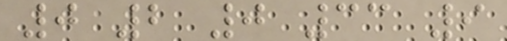0 2 0 33 9
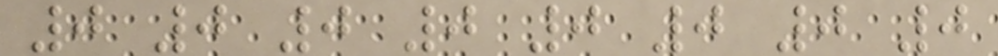0 0 0 0 0 0 0 0
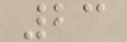23
